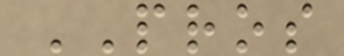PROS
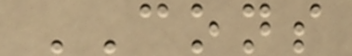CONS
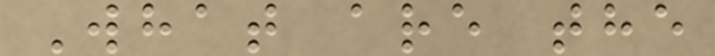What are the
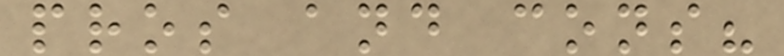pros and cons?
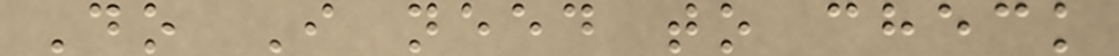Do I need to check
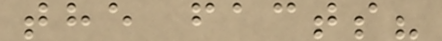the facts?
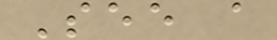See a
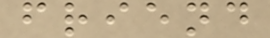friend
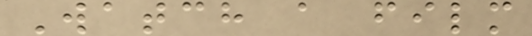Watch a film
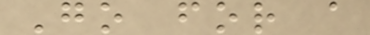Go for a
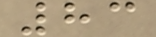83
